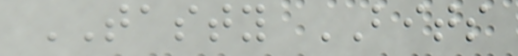TASTY BITS
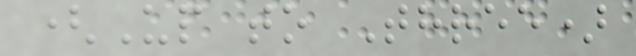(Up to Three)
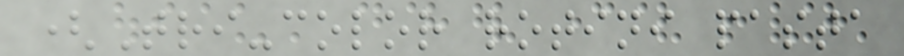(Tri-color rotini pasta
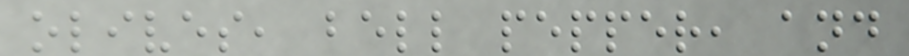olives, bell pepper, and
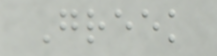Greek
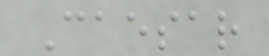Caesar
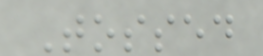Tossed
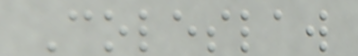Coleslaw
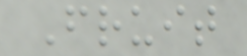Fruit
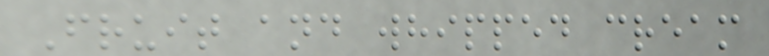Fruit and whipped cream
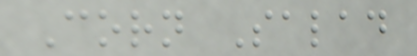Corn Salad
